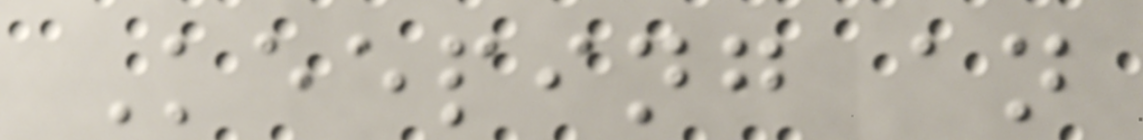Keeping an
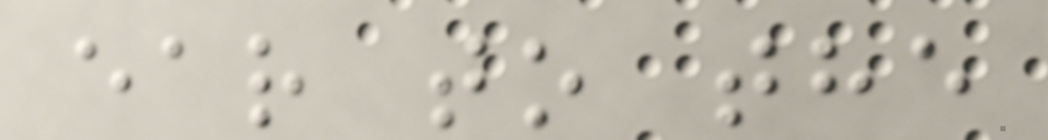ear to the
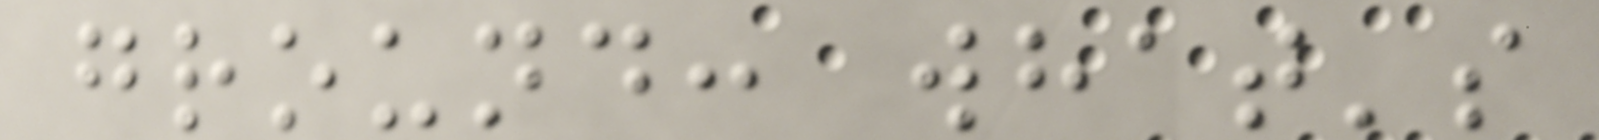ground: what's
